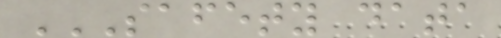SAFETY DATA
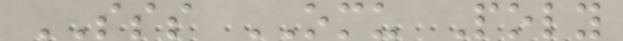SSS OMU Poly
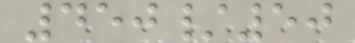450/50
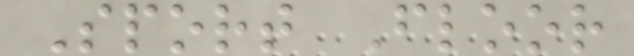Sport Floor
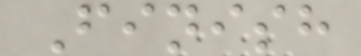Finish
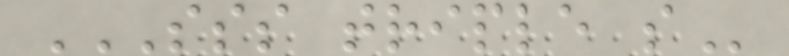SSS TRIPLE S
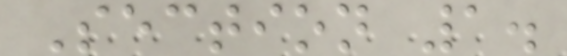Section 1.
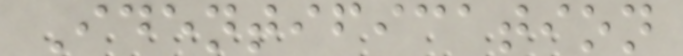Identification
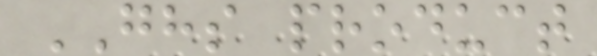GHS product
